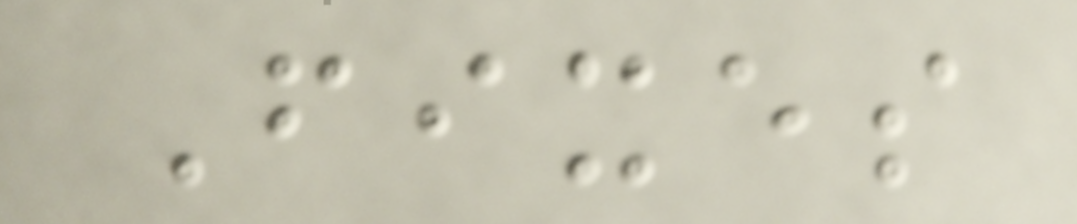Fixes
